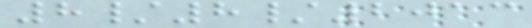8/8/2013
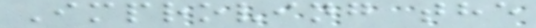Improving the
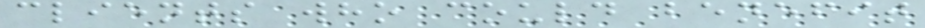clients who could benefit
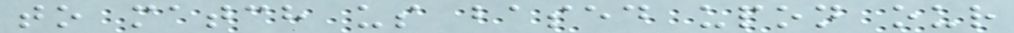to match us based upon our
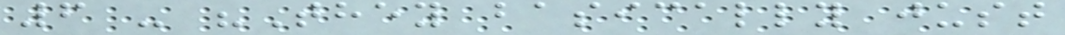6 - "They basically just
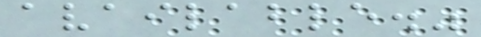available."
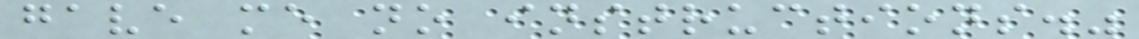gave me no instructions."
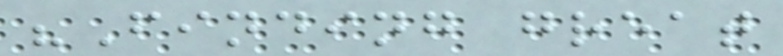"Finding great
